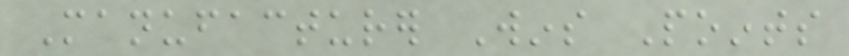Manufacturer Wins Points
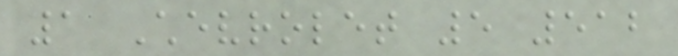1 Chevrolet 5 512
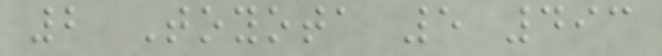2 Toyota 5 493
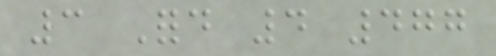3 Ford 4 477
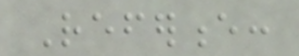Reference:
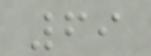69
